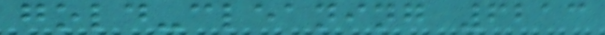gold-cleaning 6213
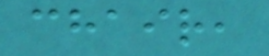chair,
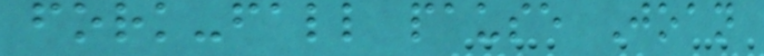fork-fall pause Joan
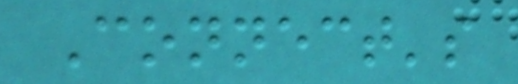Connect's
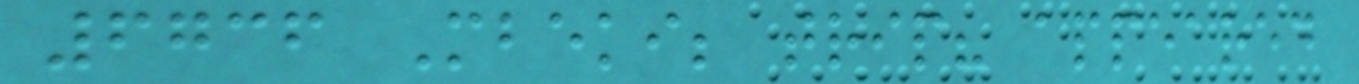6736 Mbeki; trip? appeared
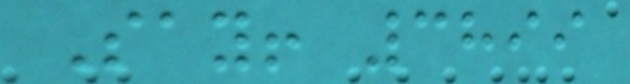Say! 3899
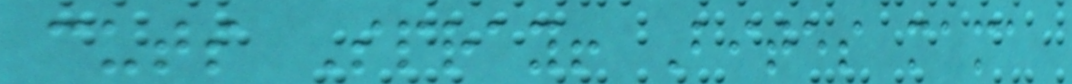cuts Spray! Bites mama
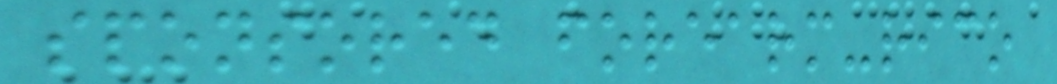sponsored forearm-rico
